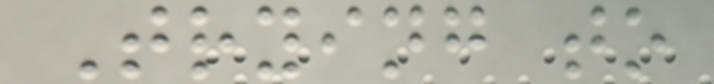Trying to
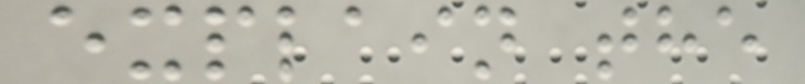explain the
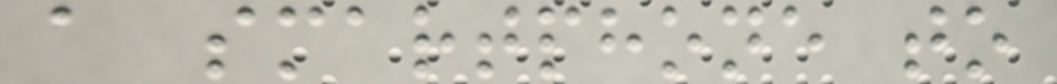a smartphone to
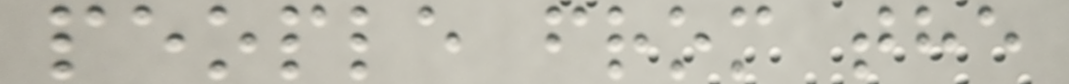people from the
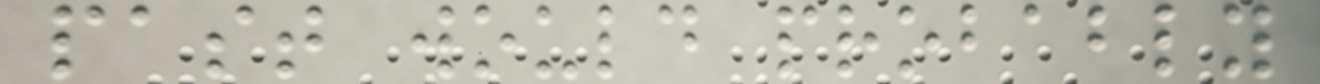past would probably
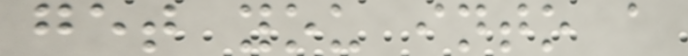get you into a
